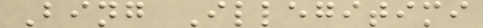Bing Illegitimi
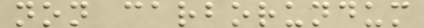non carborundum
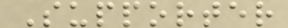Supporter
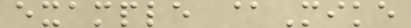example @Mike
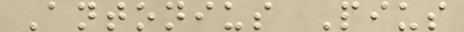Antonius Pius
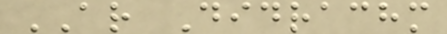AR Didrachm
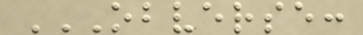OBVERSE:
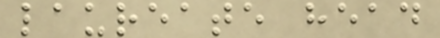laureate head
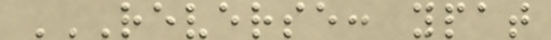REVERSE: YPAT
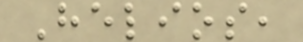Helios,
